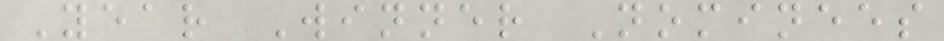Year Winner Nominees
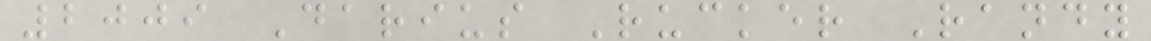2009 Darius Rucker Randy
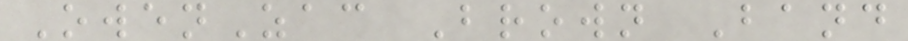OwenZac Brown Band
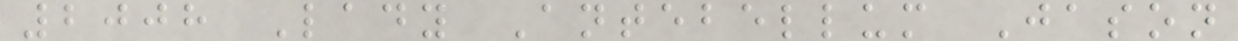2008 Lady Antebellum Jason
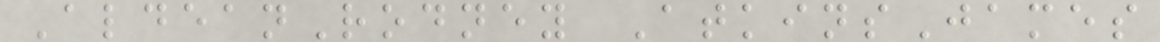AldeanRodney AtkinsJames
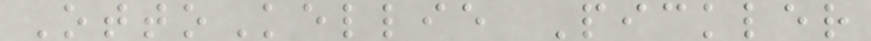OttoKellie Pickler
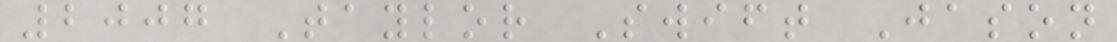2007 Taylor Swift Jason
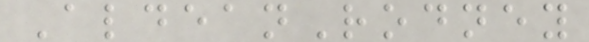AldeanRodney
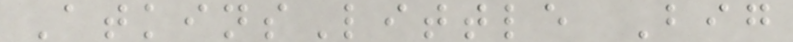AtkinsLittle Big
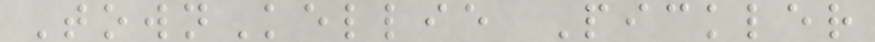TownKellie Pickler
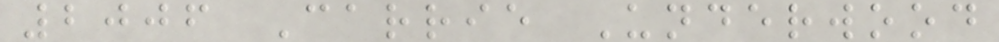2006 Carrie Underwood
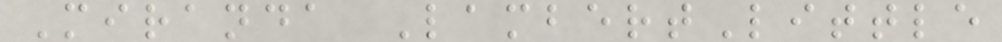Miranda LambertLittle
